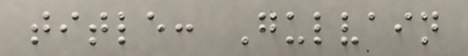title: Gulvain
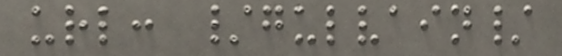url: /gulvain/
